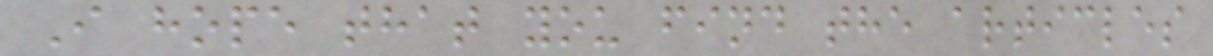I hope that you find the articles
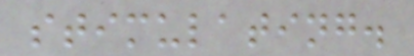stimulating.
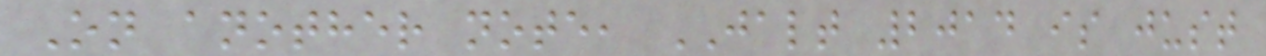On another note, JALT 2014 is just
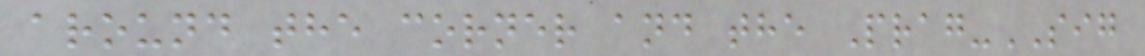around the corner and the Prag-SIG
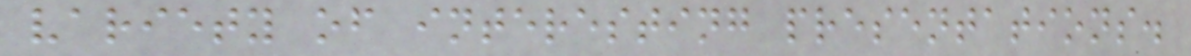variety of interesting presentations.
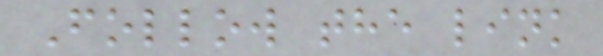Follow the link
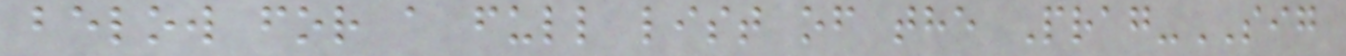below for a full list of the Prag-SIG
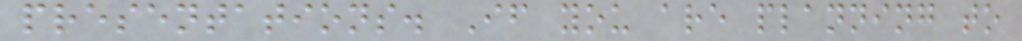presentations. If you are planning to
